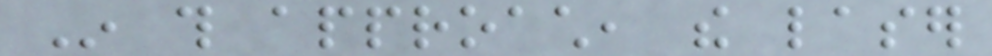In this approach, the laser
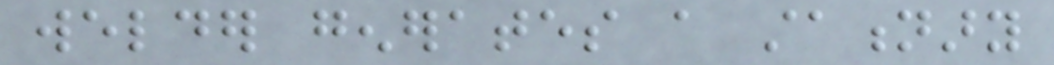welder generates a stationary
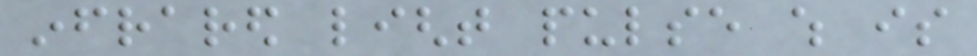infrared light pulse which is
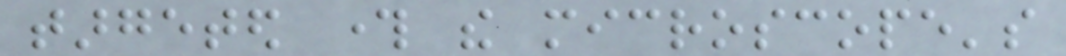targeted through the microscope's
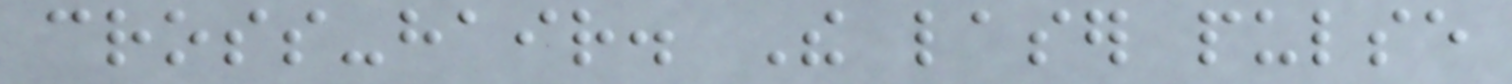cross-hair. The laser pulse
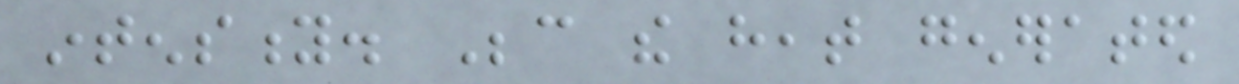intensity. Because the heat generated
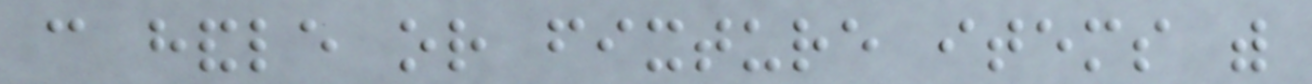can handle or fixture items with
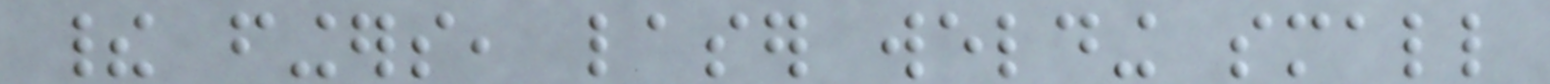their fingers, laser welding small
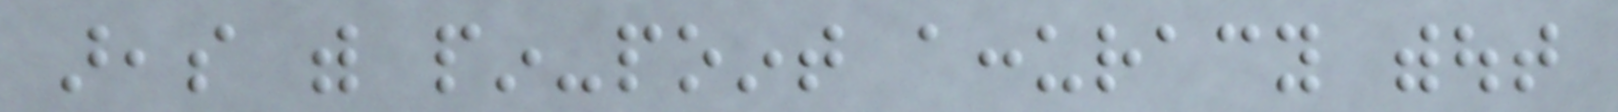areas with pin-point accuracy without
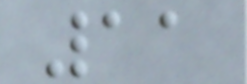11
